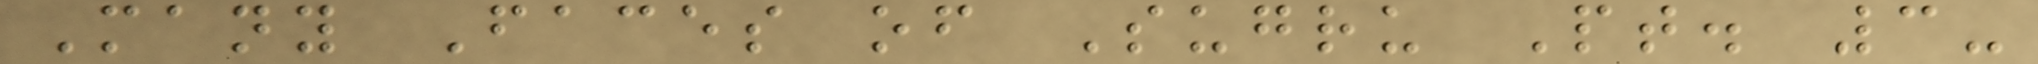Many Faces of Sugru Pt. 3-
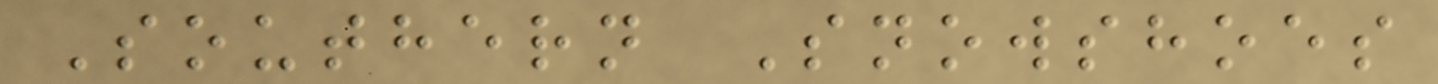Southern Snowshoes
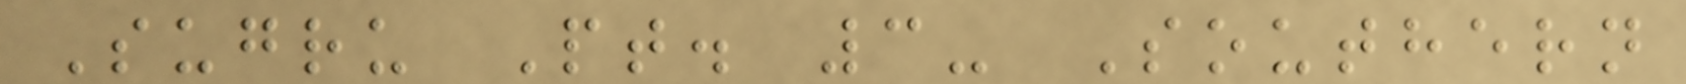Sugru Pt. 3- Southern
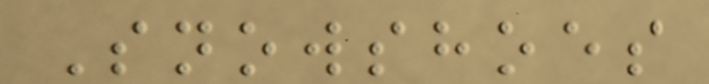Snowshoes
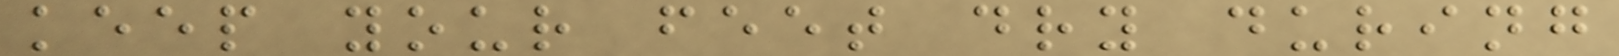keep your feet dry during
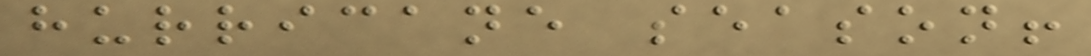hurricane season!
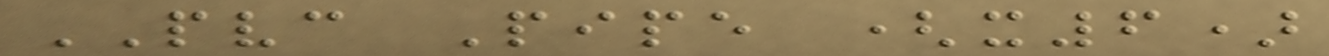PVC Pipe (x6)
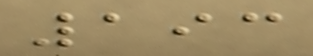193
